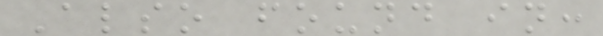Also found in:
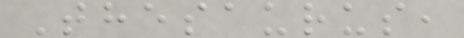Thesaurus,
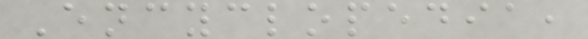Encyclopedia,
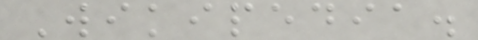Wikipedia.
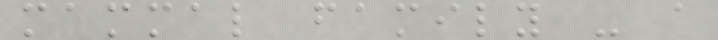mammal family - a
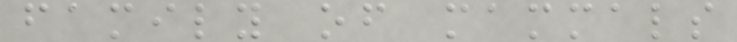family of mammals
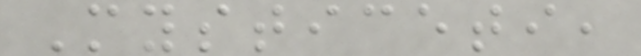Mysticeti,
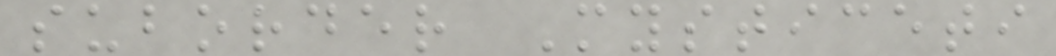suborder Mysticeti
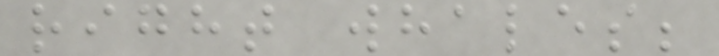right whales;
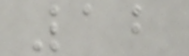12
